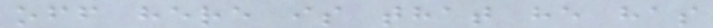off here is that he has
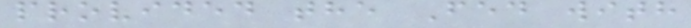provided the Fed with
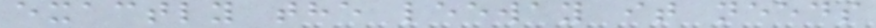exactly the leeway it needs
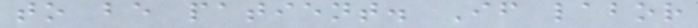to be patient. If labor
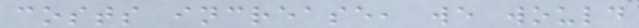costs increase, we would
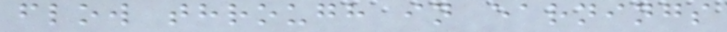flow through in earnings
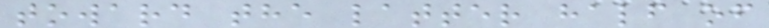toward the latter half of
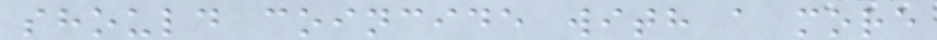should coincide with a more
